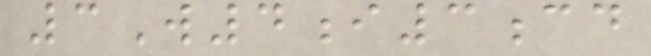3W4i3cd
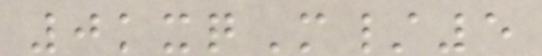0kxqM/5
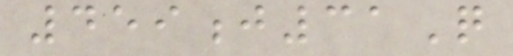459j31Q
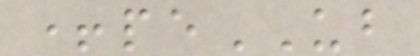+peUB
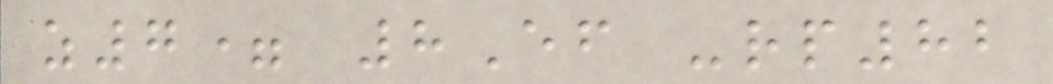z7= 8Ef -rp82
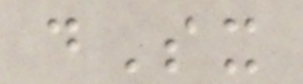dSx
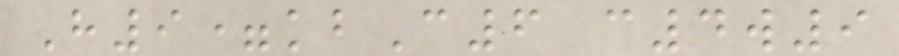H9=kbC6 c4w9
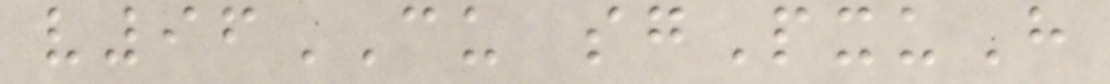v96CU sgPxuH
